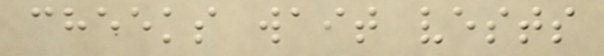cheeks wait vests
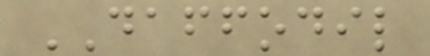DAFFODIL
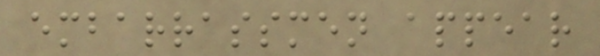embarrassmen appear
